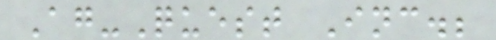Ag-Quest Inc.;
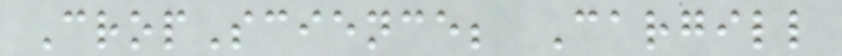CropScience; Cargill
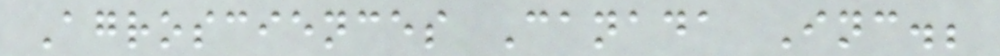Agrosciences Canada Inc.;
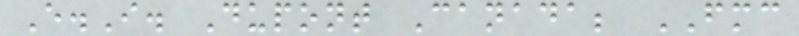E.I. Dupont Canada; FMC
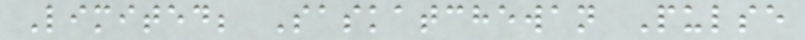Limited; Saskatchewan Pulse
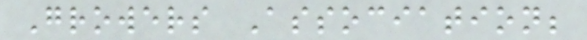Growers Association;
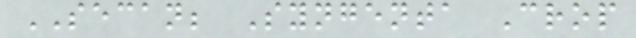SECAN; Syngenta Crop
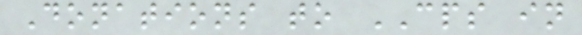Donations to CPS in
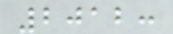2012:
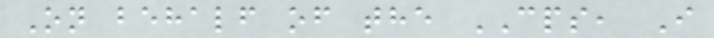On behalf of the CPS, I
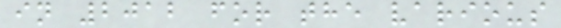in 2012 for the various
